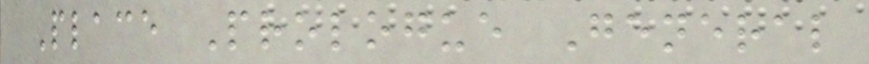Place Prologue General
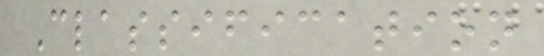Classification
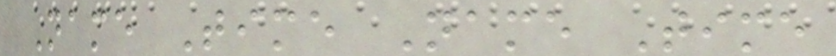Name Time Name Time
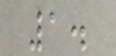1.
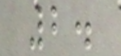2.
